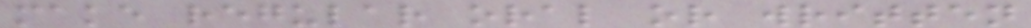make regular oral or written
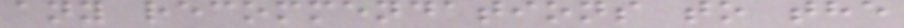any recommendations to the
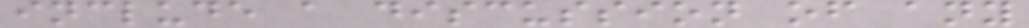include a discussion of any
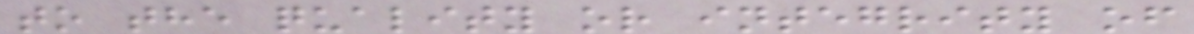to the quality or integrity of
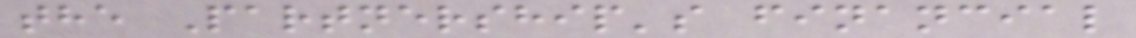the Partnership's financial
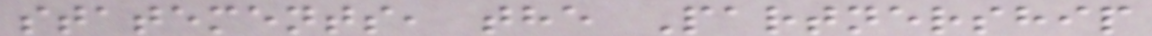statements, the Partnership
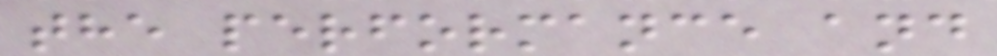the performance and
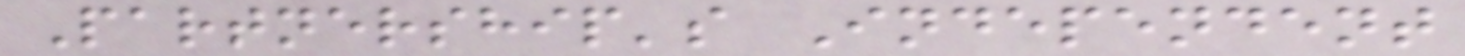Partnership's Independent
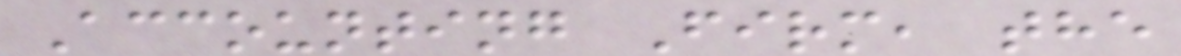Accounting Firm, the
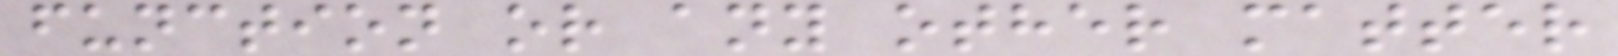function or any other matter
